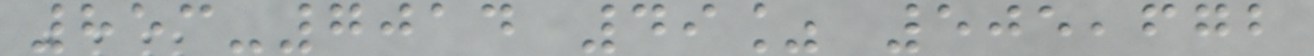853-7014 49% 505,672
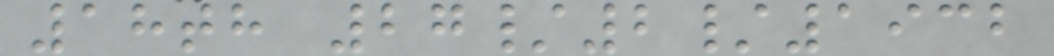18th 27/2/1932
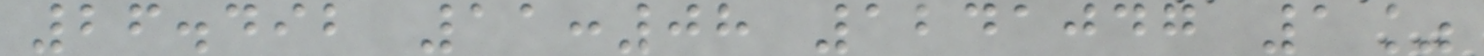26.492 11:08 1241047 1%
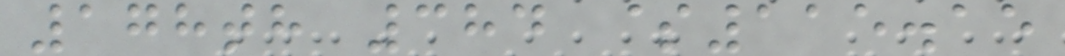178th 384 $115.15
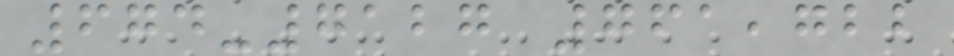674-7127 761,722
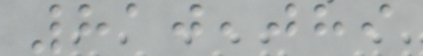810,089
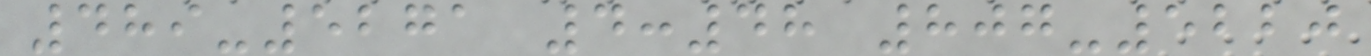489-5271 4:48 807-5220
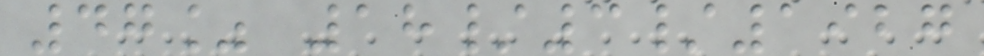47% 18/3/1927
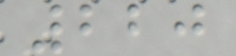220
